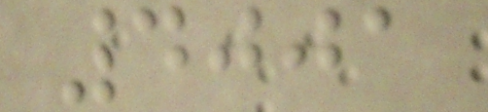4001
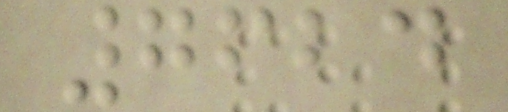7624
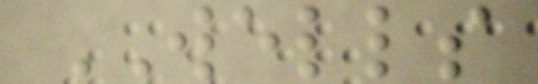WELLS
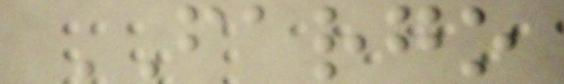FARGO
